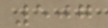507
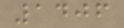1406
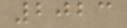2023
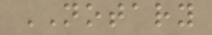NOTARY
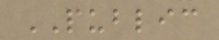PUBLIC
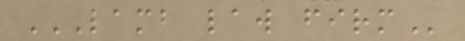LAMB LAW FIRM
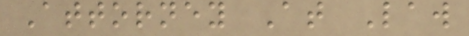Attorney At Law
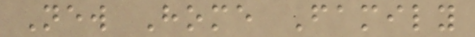New Home Family
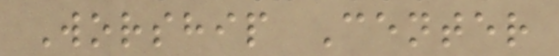Worship Center
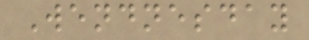Wendnesday
